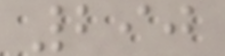290
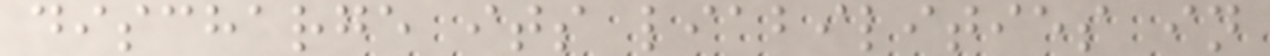discharge its liabilities in
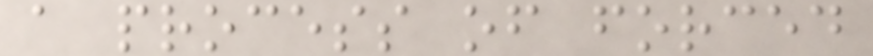a process of forced
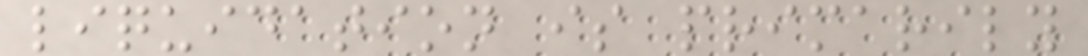liquidation is primarily
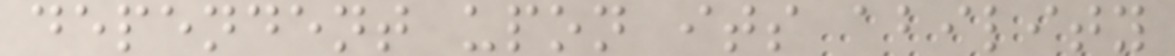dependent upon its ability
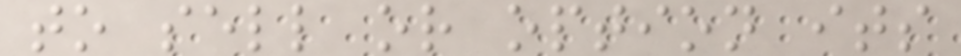to sell or option its
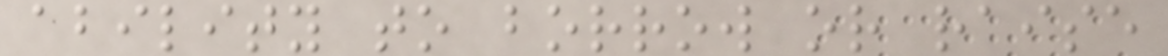ability to borrow or raise
